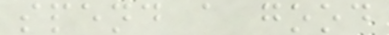spend a good
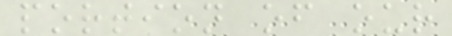portion of our
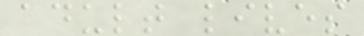adult lives
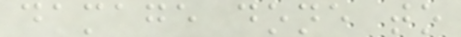damage done to
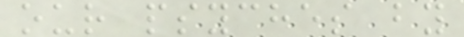our psyches by
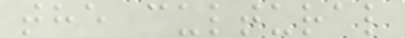the cultural
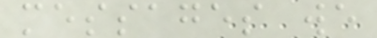messages we
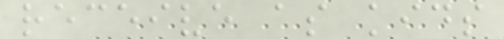receive as kids
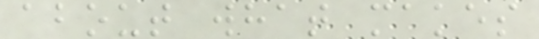about what makes
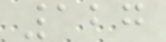127
